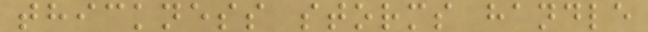thickness storms handle
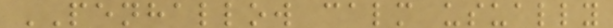PENHALLOW calm usually
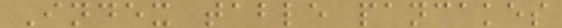Index table pancakes
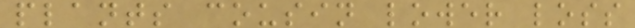plants cousin lower loss
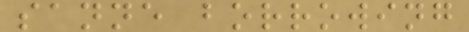sanne borrowing
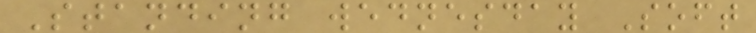Standing wednesday Soft
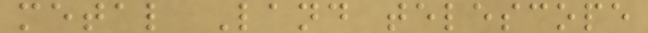metal Land telescope
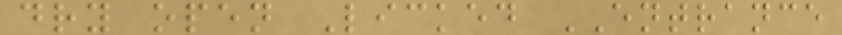dry open Licked ENTRANCE
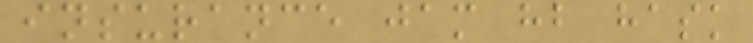insurance jam hb hask
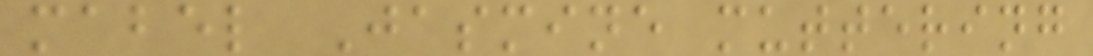mabel Jasmine muttering
